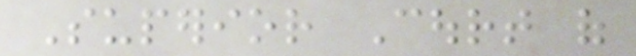Superior Court of
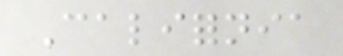California
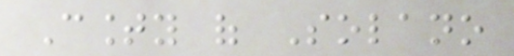County of Solano
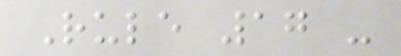Rule 17 -
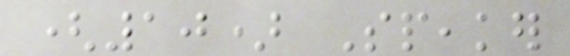(10) Speaker
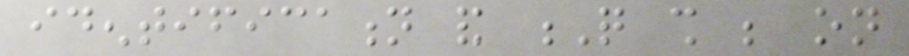identification and Q shall be on
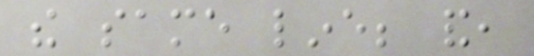the same line; and,
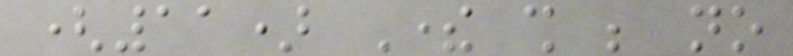(11) There shall be no
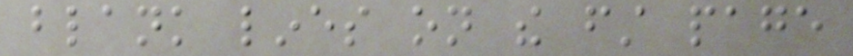blank lines on the first page
